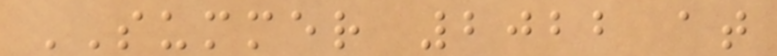SUMMER 2022 at
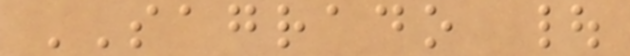SAGRADO |
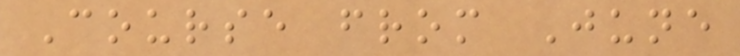Course from June
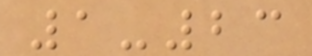1-23
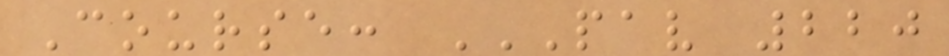Course: PAV 220
